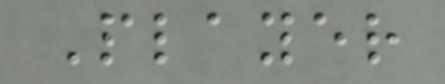Player
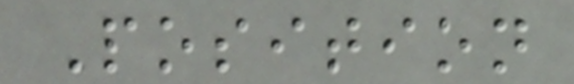Position
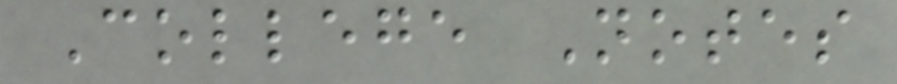College Notes
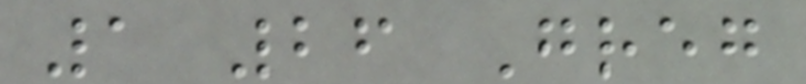1 26 Greg
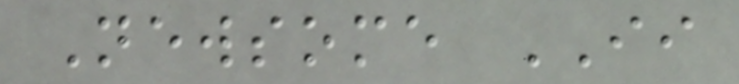Newsome II
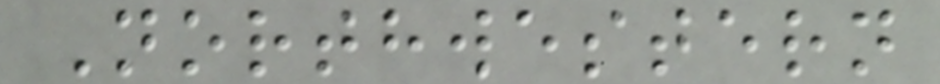Northwestern
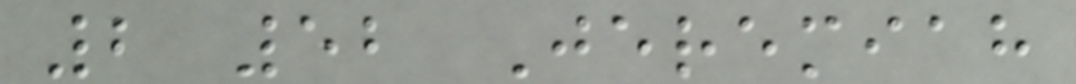2 52 Jeremiah
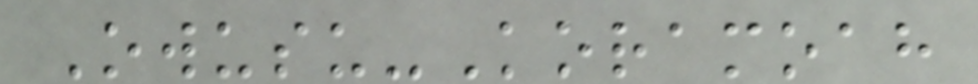Owusu-Koramoah
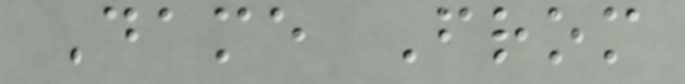Dame From
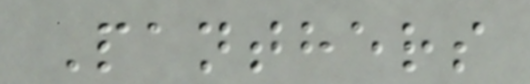Panthers
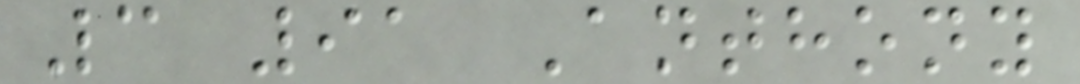3 91 Anthony
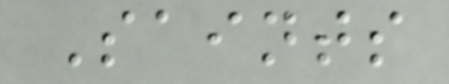Saints
